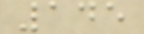145
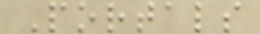Portals
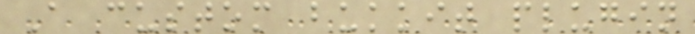A custom bukkit plugin
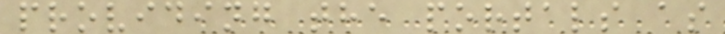providing the portals as
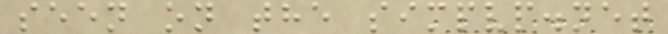seen on the simpvp.net
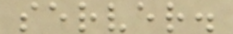server.
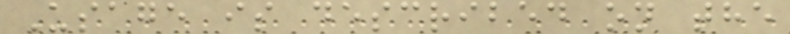Usage is described on the
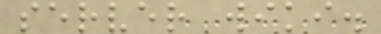server wiki.
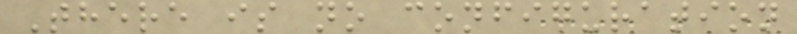There is no configuration
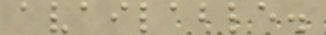available.
